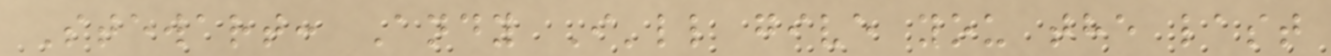Stewart: Andy I'll give you the last
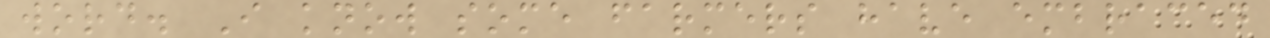word. I know some farmers have embraced
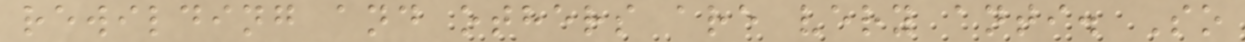rewilding and others are very anti. So
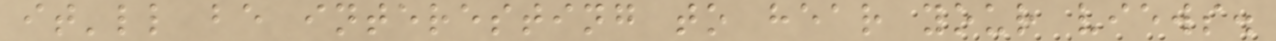it'll be interesting to hear your views.
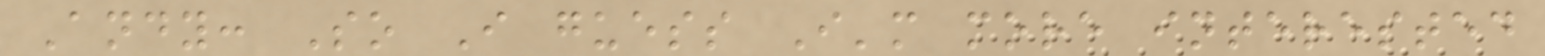Andy: So I guess I'm more interested
